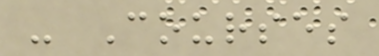- Courses
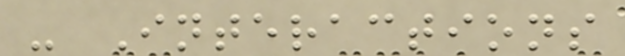- Interactions
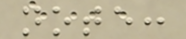note:
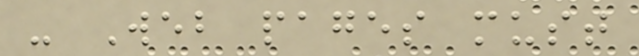- Web pages must
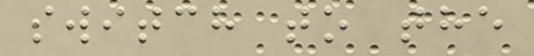switch to the
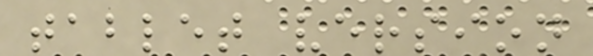tablet version
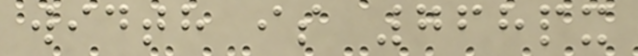width is 768px
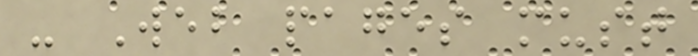- Web pages must
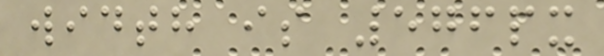width is 576px
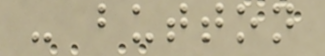- button
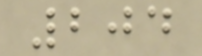204
